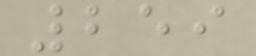259
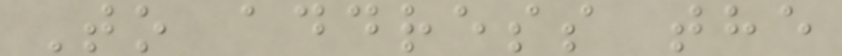To address the
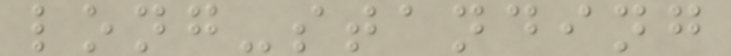long-standing
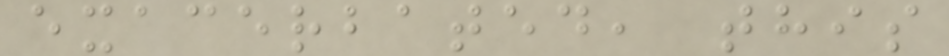exacerbated, this
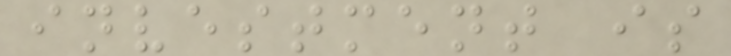investment is
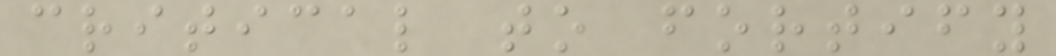critical to fortify
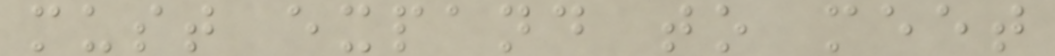must expand to meet
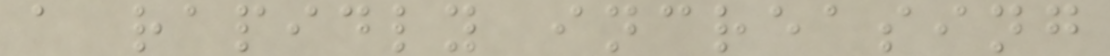a rapidly increasing
